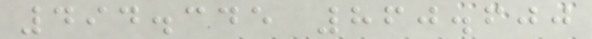494.345 860.600
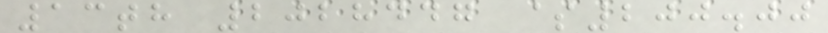13th 2028447 $200.00
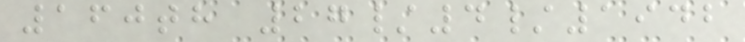160th 27/4/1942
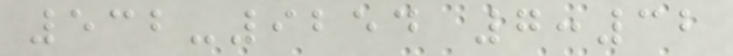532-9254 7:32
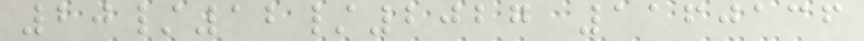20/12/2027 1160136
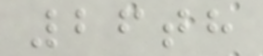26th
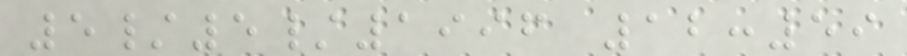5/5/1996 12:59
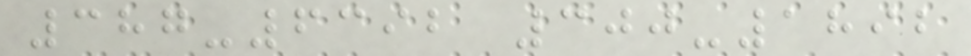387-6392 300-1892
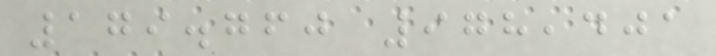179.760 978,401
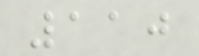110
